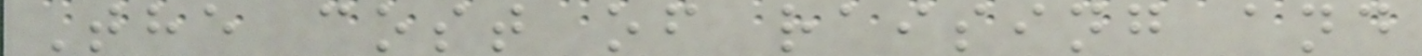The cost of raising and
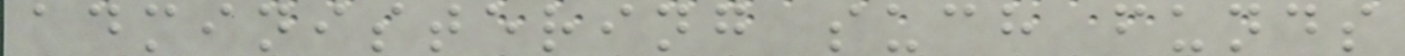administering such funds
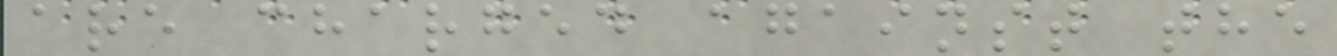are charged against the
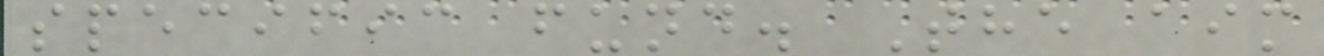specific fund. The aim
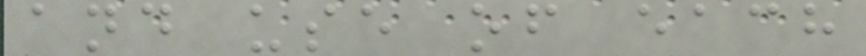and use of each
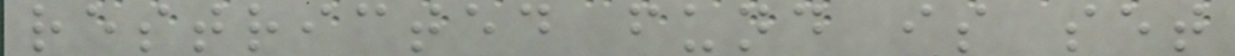restricted fund is set
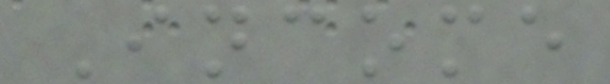Income
